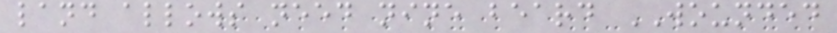land allows need nine beard WOUNDED
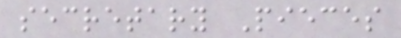secretary Pieces
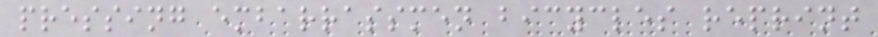pressing embarrassmen bicycles reprint
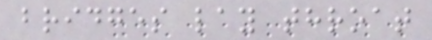bridges lay throat
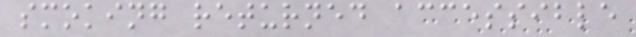smoking returned accessible
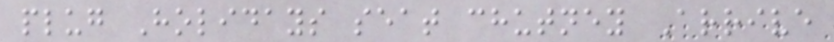plug Holidays seat chutney Arrive
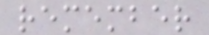remember
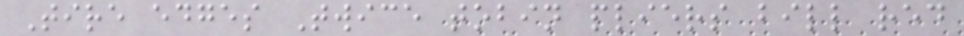Tire edges Twice tobin pliers bill red
